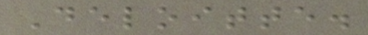Deloitte.
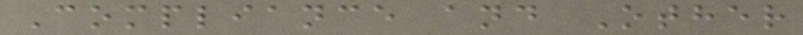Compliance and Other
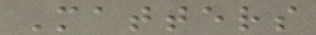Matters
